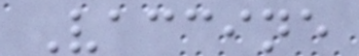Vaccine
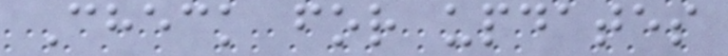Check for updates
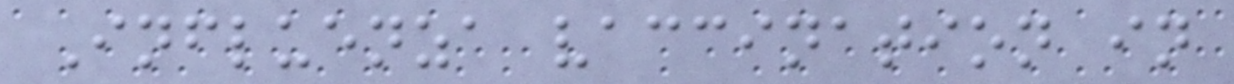Influenza vaccination in
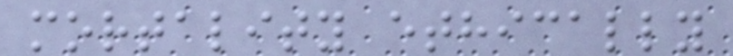mortality ethically
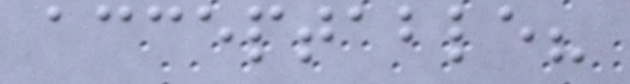acceptable?
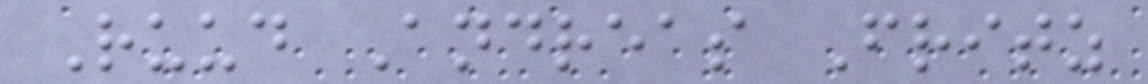Ruud Andreas Fritz
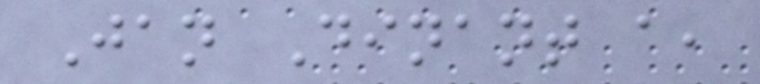Jan Dinant a,
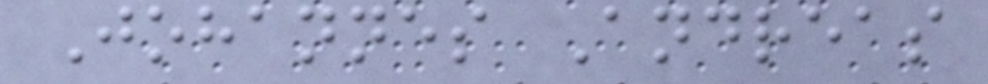Johannes Andreas
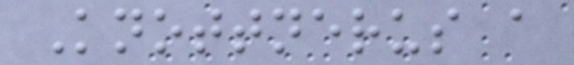Knottnerus a
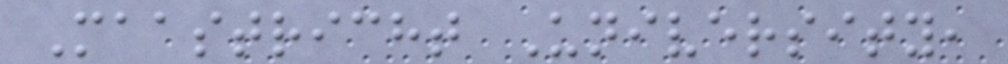Maastricht University,
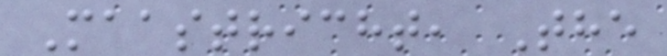Maastricht, The
